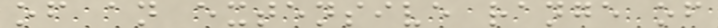of an extensive range of
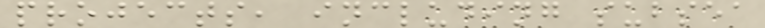projects, including subsea
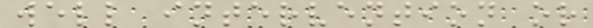well intervention or
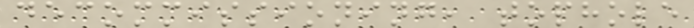decommissioning, tophole
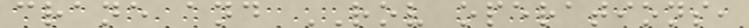crane and ROV operations,
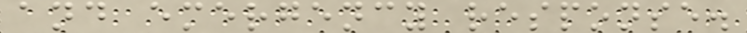and emergency response.
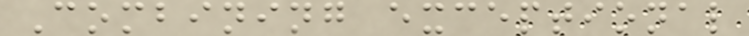Combining exceptional
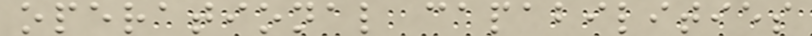operational capabilities
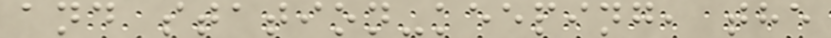and station-keeping, the
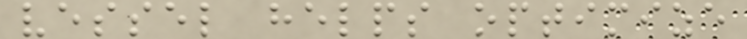vessel helps optimize
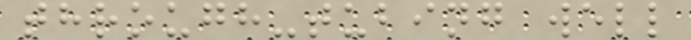through-tubing well
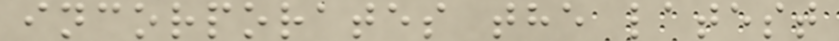incorporates the latest
